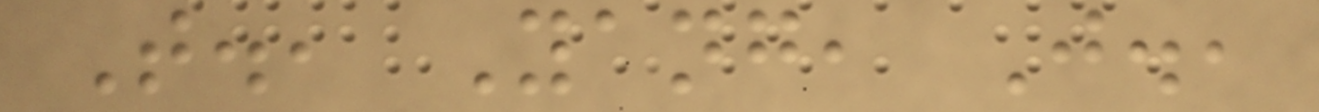T., Yang, J.,
